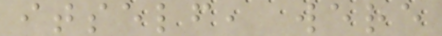itself, were
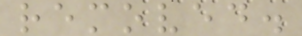removed.
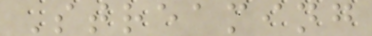Streaming
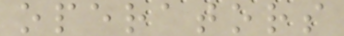operators
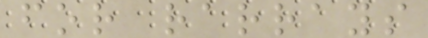for rarrays
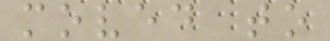moved to
